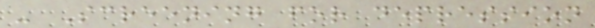- Screening for depression
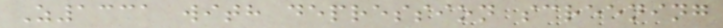Z1331 with depression screening
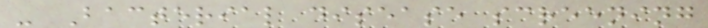- Bacterial disease screening
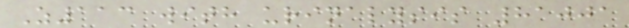Z113 with urinalysis 81001
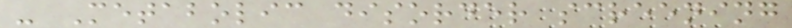- Metabolic disorder screening
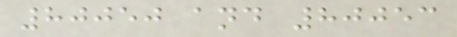80050 and 80053
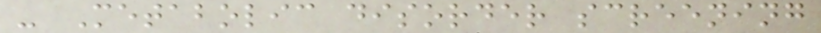- Metabolic disorder screening
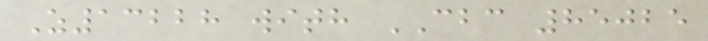Z13228 with CBC 85025
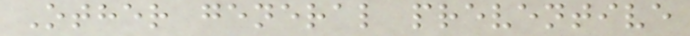Other general preventive
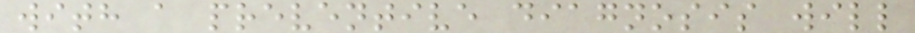with a preventive diagnosis will
